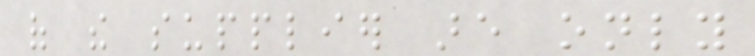of the supplier are only
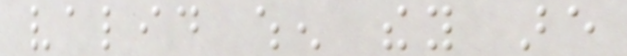valid when they are
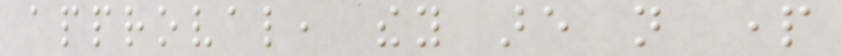approval, they are not part
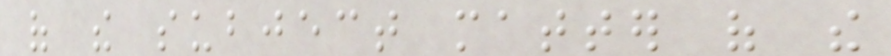of the subject matter of the
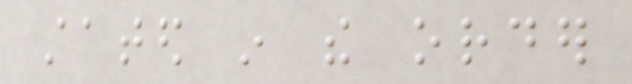stated in the order
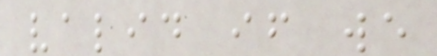valid if we
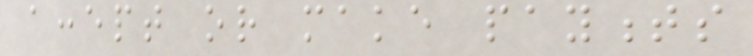accept or make payments
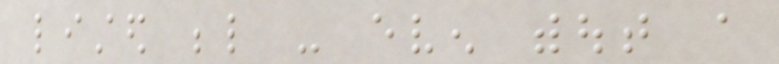listed below - even without a
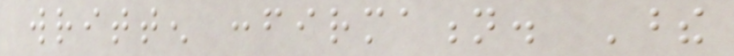written confirmation. These
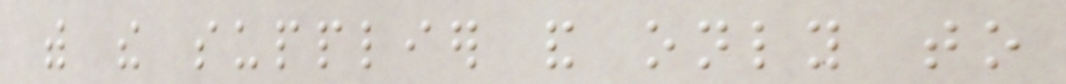with the supplier and only to
